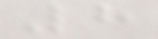8
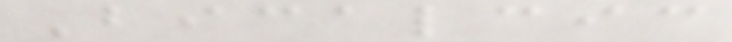Bicalcic
